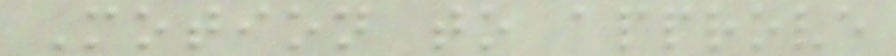Motion to approve
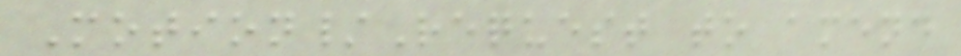Motion/Request to amend
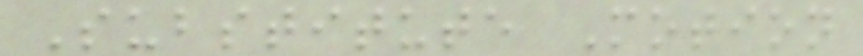Substitute Motion
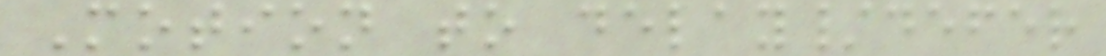Motion to delay/defer
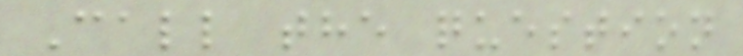Call the question
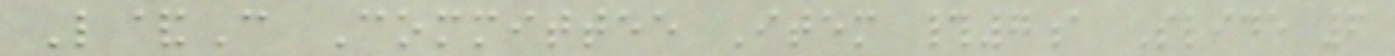L&C Committee Item #7a Slide 6
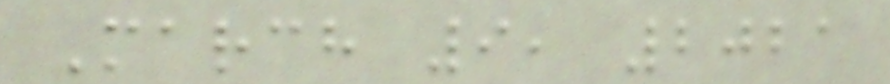March 9, 2021
